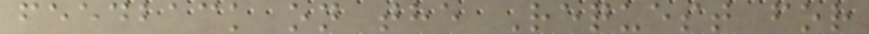feedback on the Request for
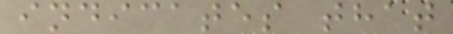indicates that
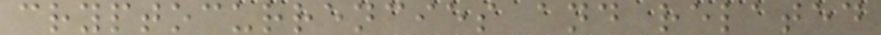cryptocurrencies and related
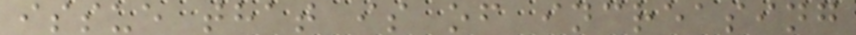issue that is of increasing
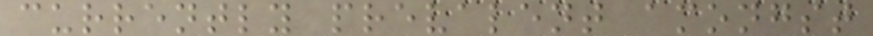currently prevalent amongst
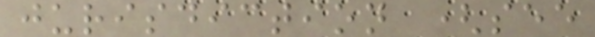jurisdiction (see
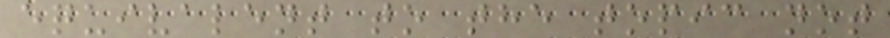equivalent to the topic not
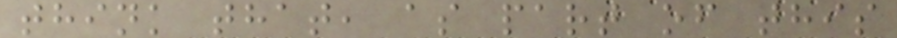think that, as part of this
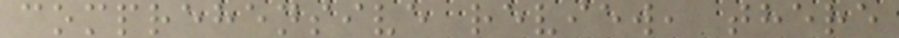comprehensive review, there
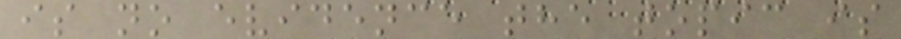is no evidence the topic is
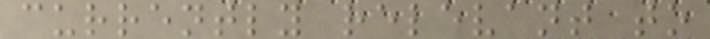currently relevant to
